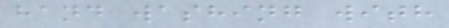hand washing with
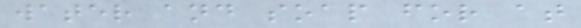water and soap for at
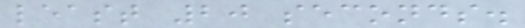least 20 seconds.
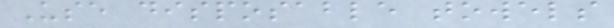Use disposable towels
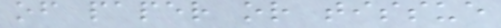of paper or tissue
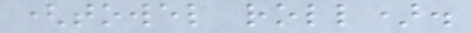(towel roll).
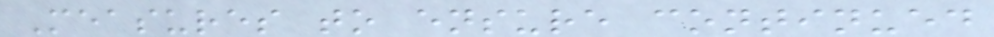Measures to ensure continued
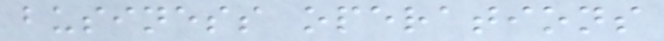business operations
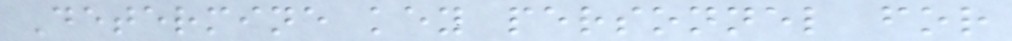Determine key personnel for
